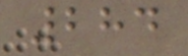284
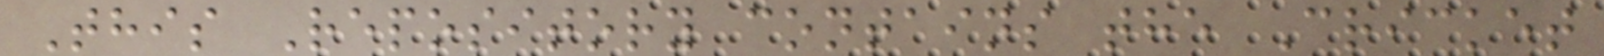This Repository contains the Cricket
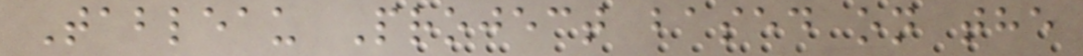Tableau Project based on the
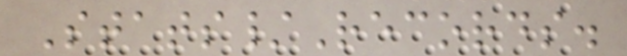Stats/Records.
